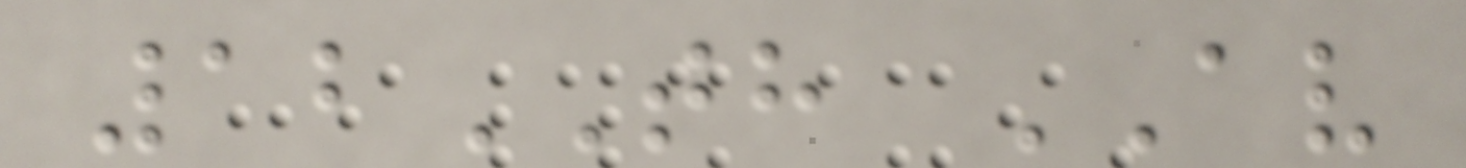12TH AV
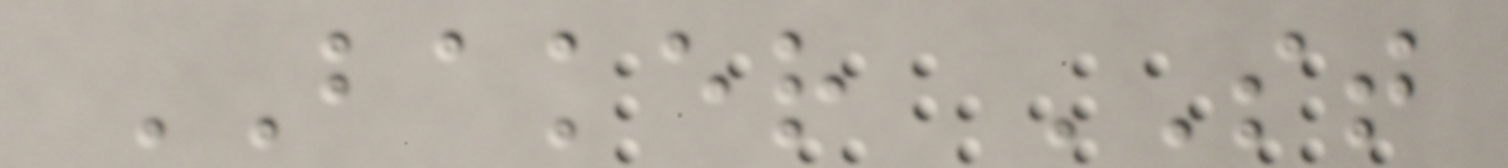BAKER ST
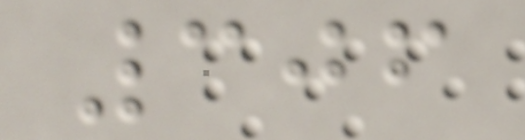306
